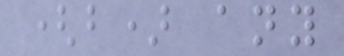(b) any
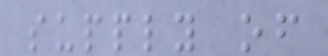supply of
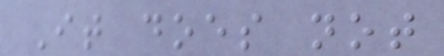It does not
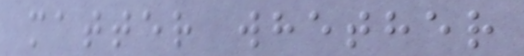matter whether
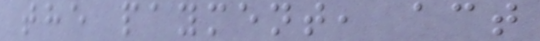the payment, act
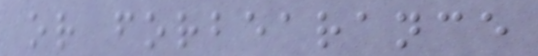or forbearance
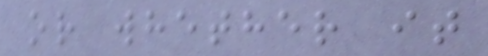or whether it
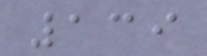139
